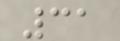31
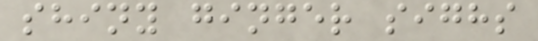shiny ginger sighs
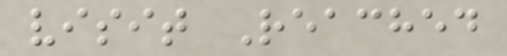visit Reached
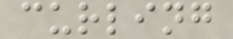curling
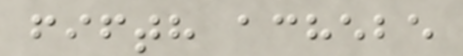fifth achebe
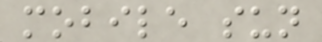mobile sun
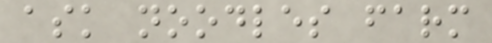ask noodles farm
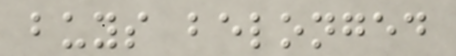buys belonged
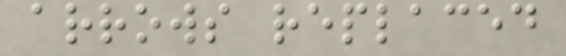arrows replaced
